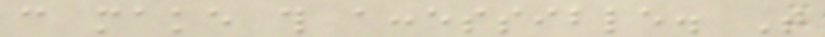can make this accessible. That
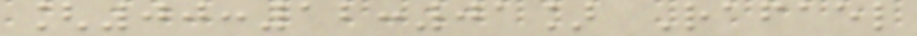[00:12:01] Rafael
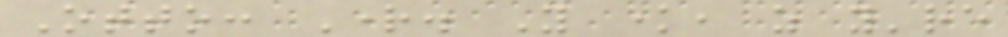Otto: Right. You know, as you're
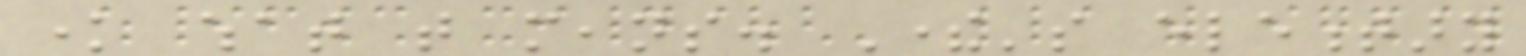know what that means. There's elementary
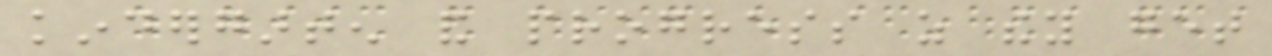kindergarten and progress as they get
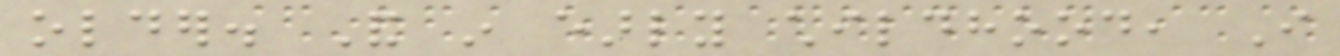older. And in early childhood, I
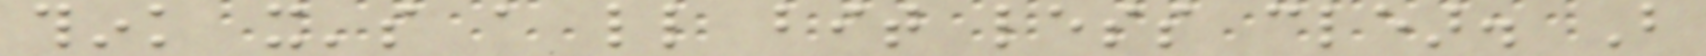think it's a little bit less clear. But
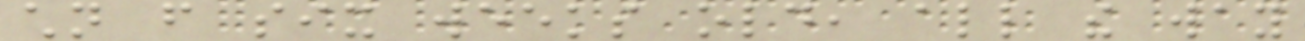children from six weeks old, all the way
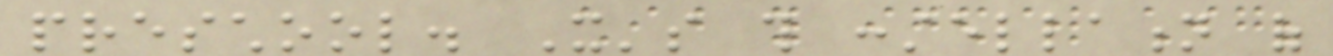preschool. It's this constellation of
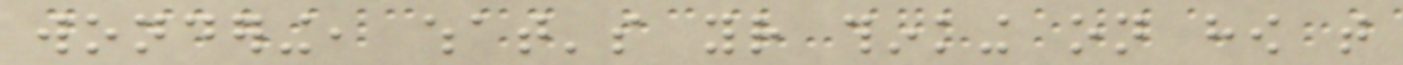wondering, what's your thinking on how that
